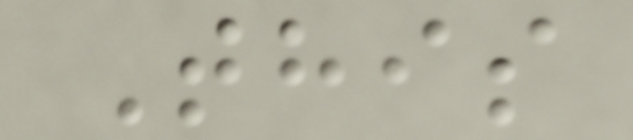This
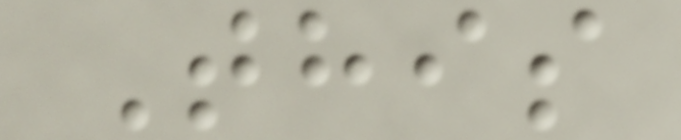This
